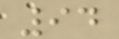94
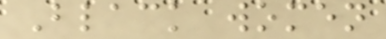Black women
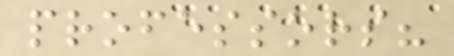professors?
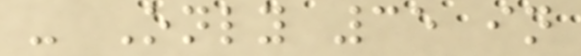- Only 35 in
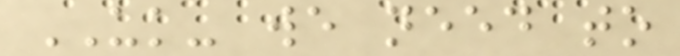UK- we need to
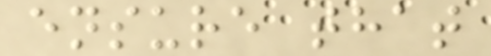ensure that
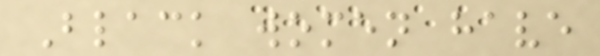Black women have
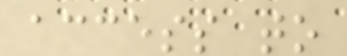access to
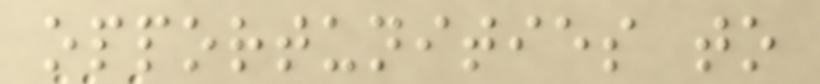opportunities to
